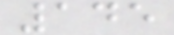145
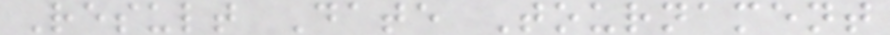Result Date Tournament
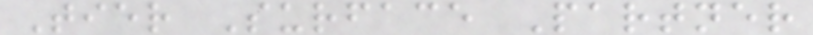Tier Surface Partner
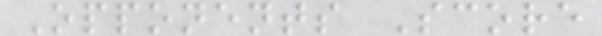Opponents Score
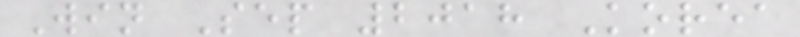Win Sep 2018 Korea
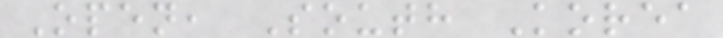Open, South Korea
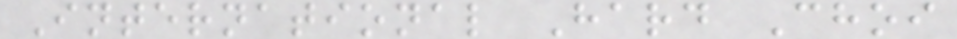International Hard Choi
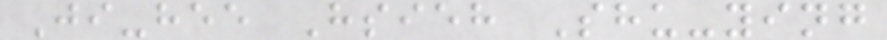Ji-hee Hsieh Shu-ying
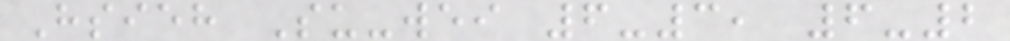Hsieh Su-wei 6-3, 6-2
